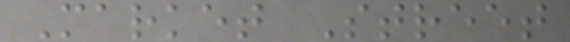Market Street
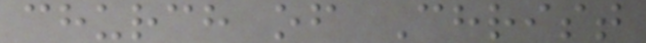church of Christ
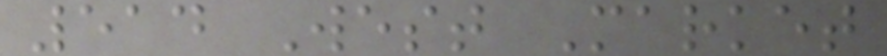514 West Market
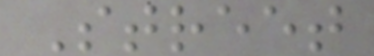Street
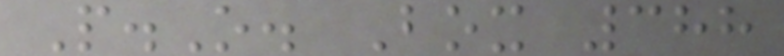P.O. Box 388
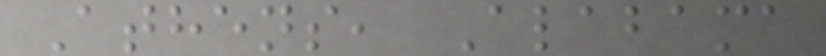Athens, Alabama
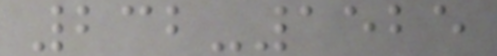232-1525
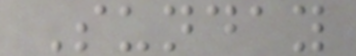Sunday
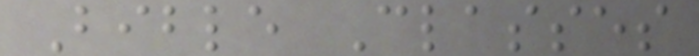Bible Classes
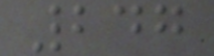247
